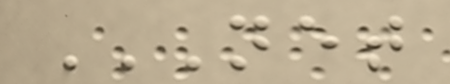NET
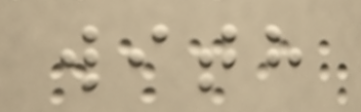with
